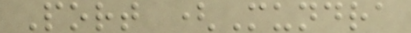Port (Mundra
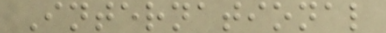International
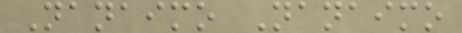Nanaimo Nanaimo
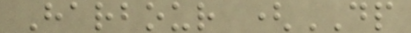Harbour (DP
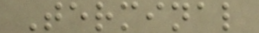Terminal
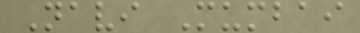Navi Mumbai
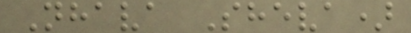Nhava Sheva)
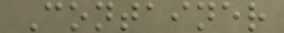Container
